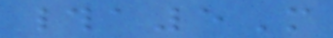#a5M
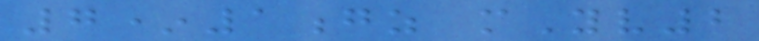7*1gz mYv2
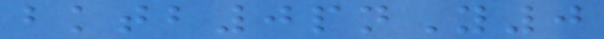bktb0pnY0
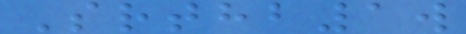Srthb1w
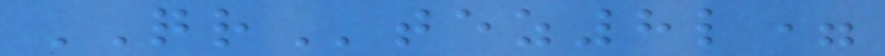QRtez8l=
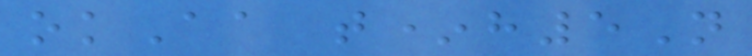okAa t*h5N
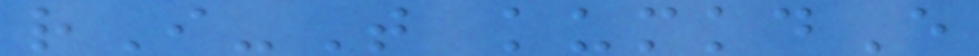rI-T kumkdE
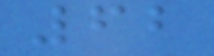62
